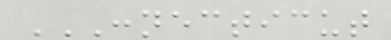CONNECTICUT
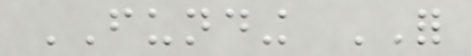FUNDING FOR
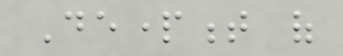Department of
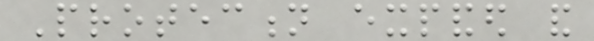Protection expanded and
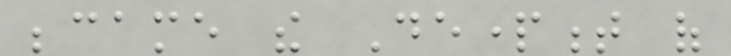became the Department of
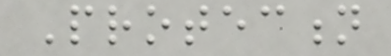Protection
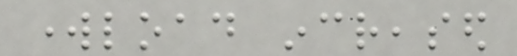workload increased
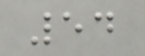54
